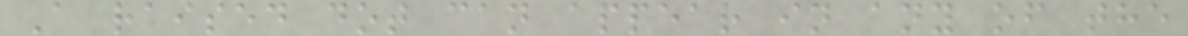A raised dot can appear in any of the
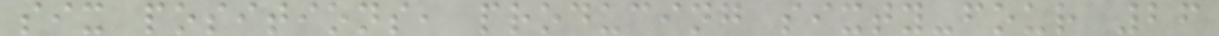six positions, producing sixty-four 26
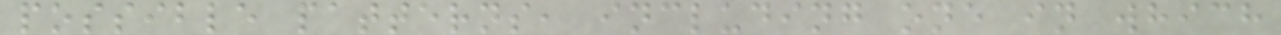possible patterns, including one in which
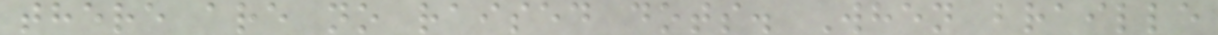there are no raised dots. When braille
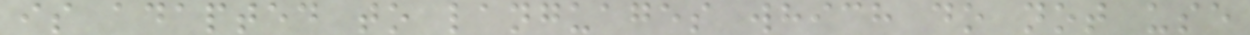is adapted to languages which do not use
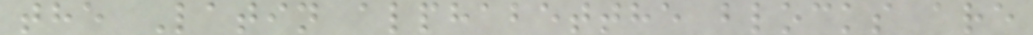the Latin alphabetthe blocks are
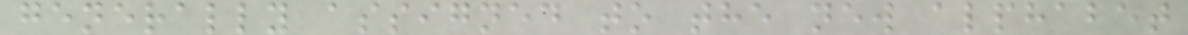generally assigned to the new alphabet
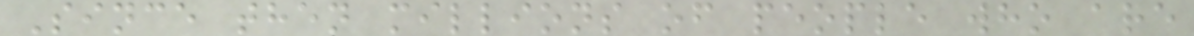Since then millions of people who are
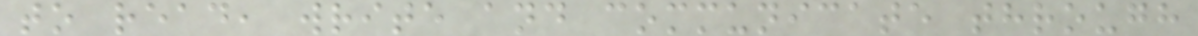to read, write and communicate through
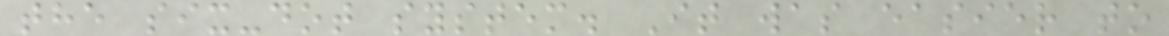the six-dot system. It was easier to
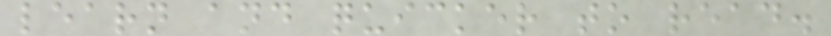learn and quicker to read.
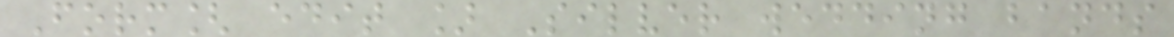Form[ edit ] Silver wedding bands
